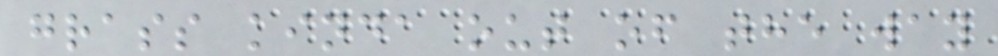grass kinda out of the way
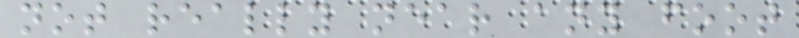not really near any foot
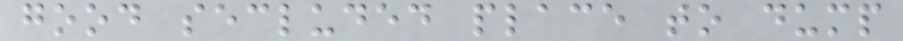good secluded place to dump
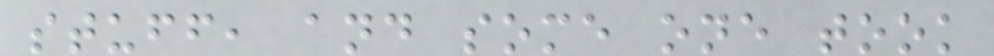stuff, and some one took
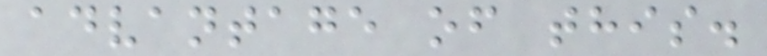advantage of this.
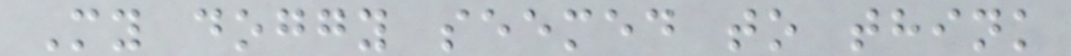My doggy seemed to think
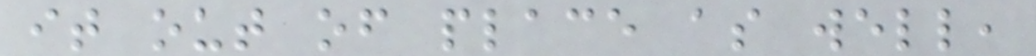it out of place as well,
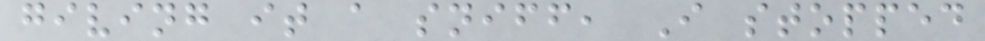giving it a sniff, I stopped
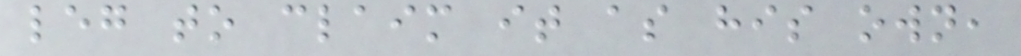leg to claim it as his own,
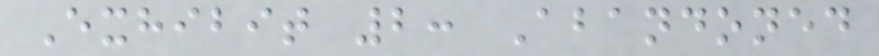Exhibit 2: Abandoned
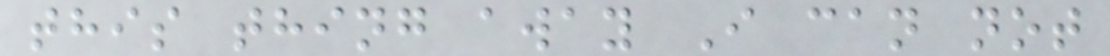this thing away I can not
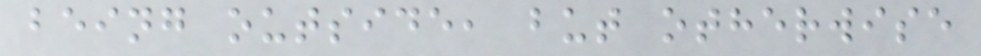being outside, but otherwise
